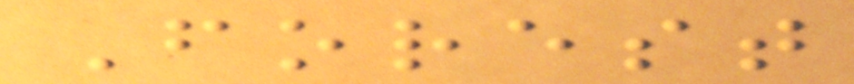Forest
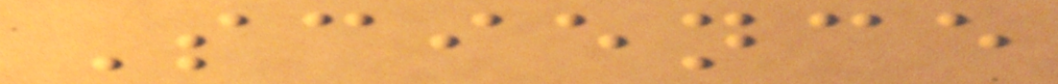Science
